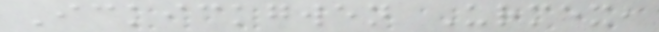Ickickgwen Urmex,
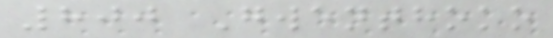800 Gwenthoko
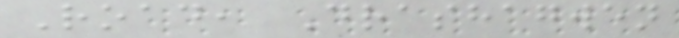Road, Drashagwen
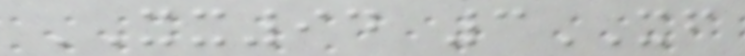XX94 3XF
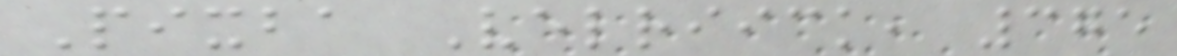Pixba Velriick, 375
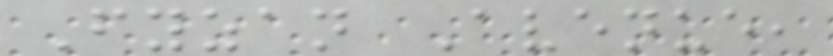Fyzan Avenue,
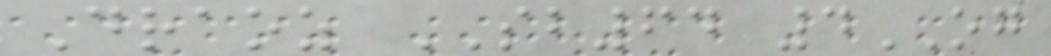Draoz SB64 4OG
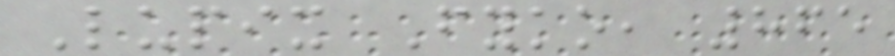Lupix Fyko, 865
